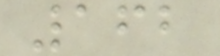162
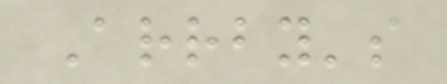Arrby's
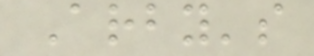Arby's
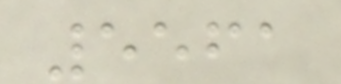5561
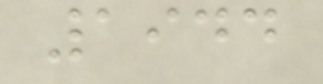1944
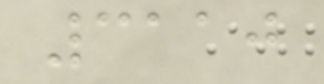3110
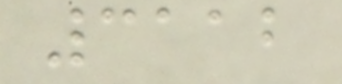3112
